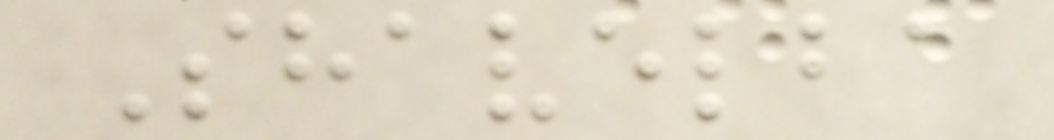Shavelba
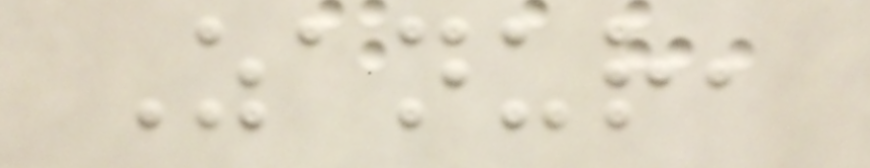Zanur,
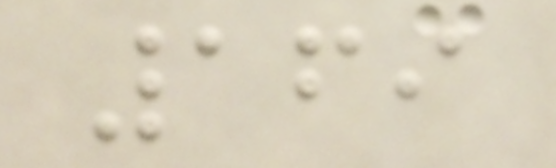169
